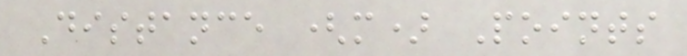Distance (m) Points
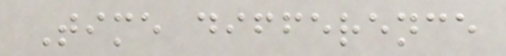Time difference
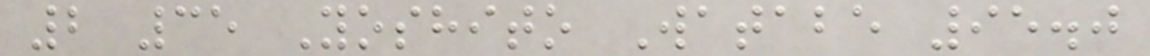2 35 Yoshito Watabe 95.0
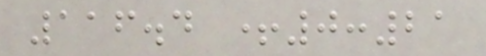116.4 +0:21
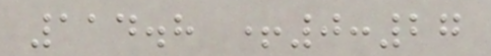114.8 +0:27
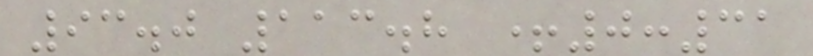93.0 113.8 +0:31
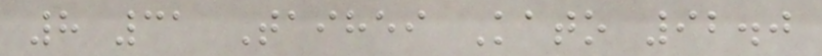8 31 Taihei Kato 92.0
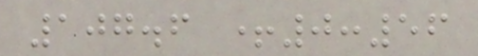107.6 +0:56
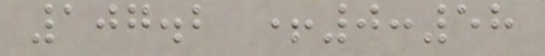107.2 +0:58
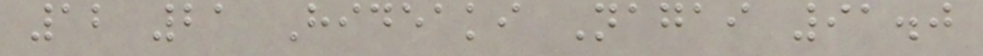12 21 Hideaki Nagai 91.0
